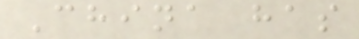China has
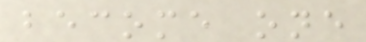become one
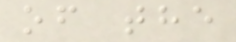of the
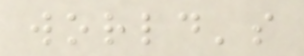world's
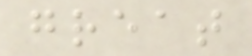great
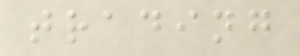trading
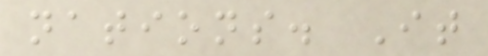nations. It
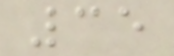35
